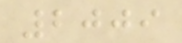2009
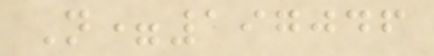N=197046
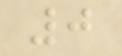0
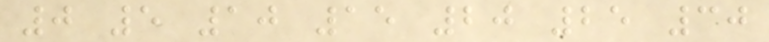0 5 10 15 20 25 30
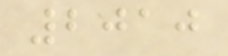2010
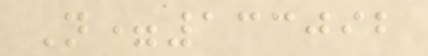N=133092
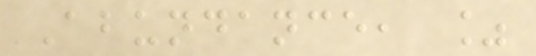Abundance, %
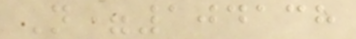N=104138
